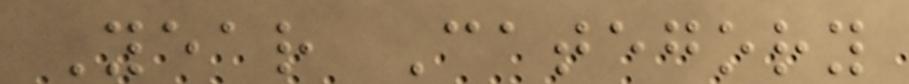Year Category
